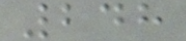248
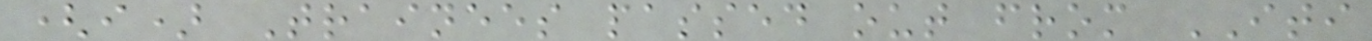(i) Trainees passed out from ITI
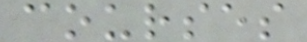courses
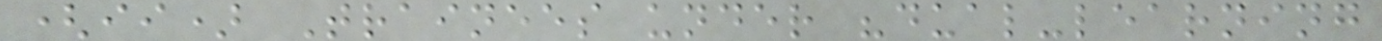(ii) Trainees under "dual-learning
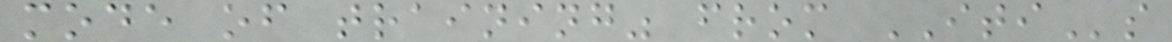mode of training" from ITIs
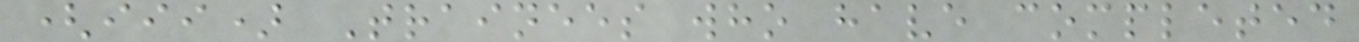(iii) Trainees who have completed
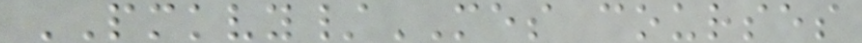PMKVY/MES courses
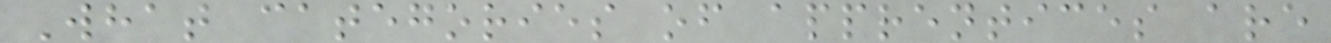What categories of apprentices are
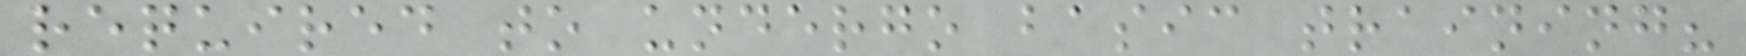required to undergo basic training?
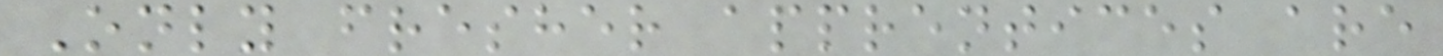Only fresher apprentices are
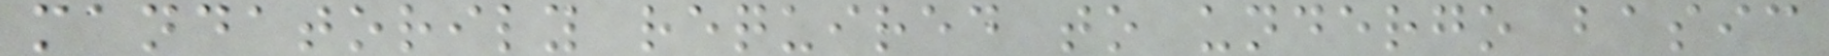mandatorily required to undergo basic
